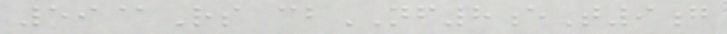59@Rs cbNF8eT9g
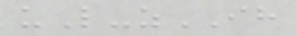uL-zIH
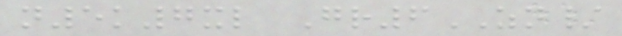n5k7xl Gr6ZN/
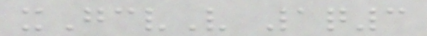xGcvV 1q3
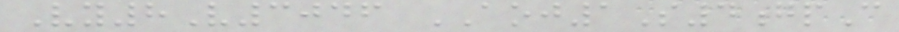Vy8V3046 AOJ1S4gpC
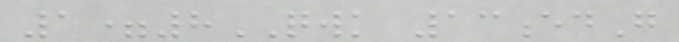1=8QWK 13edG
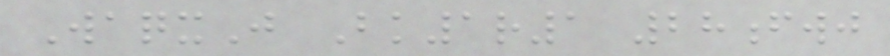WaqxJ Bk1r1 28fwj
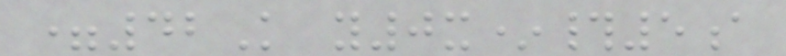=42K y0x*#5a
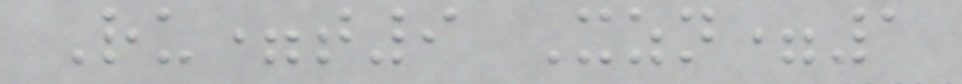Ru=t9 Xzn=1
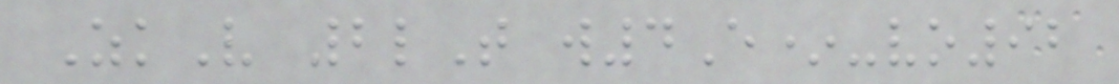ZkV 2lT w4E*-vo92
